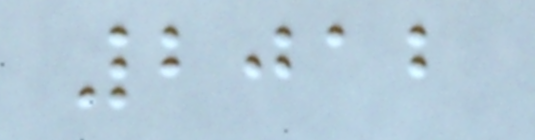2012
